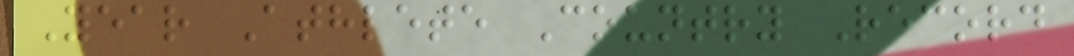Year Athlete Country Record
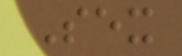Sex
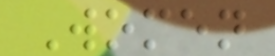Women
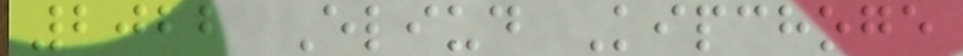2022 Eliud Kipchoge
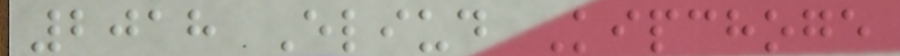2018 Eliud Kipchoge
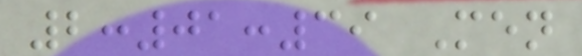2:01:39 Men
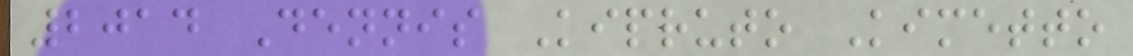2014 Dennis Kipruto Kimetto
